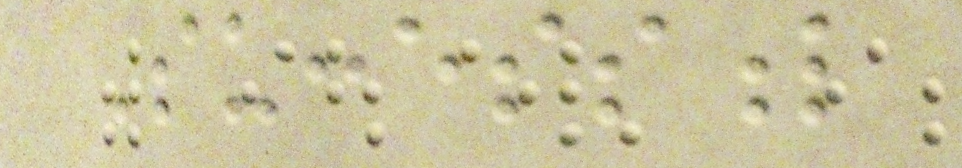Successful
